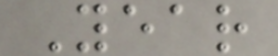Year
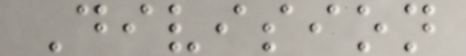Division
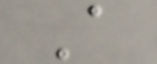A
